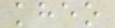kheo
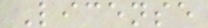License
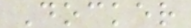Docker
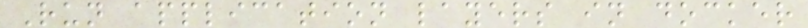Run application layers in docker
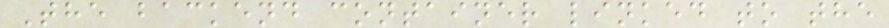The backend container linked to the
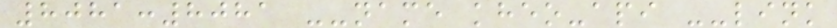8081:8081 --name kheo-api --link
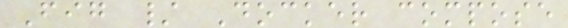Fig / Docker compose
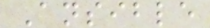Ansible
